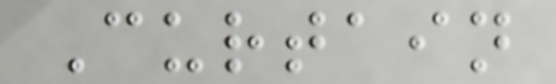Curtain
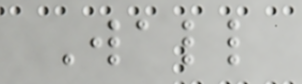Wall
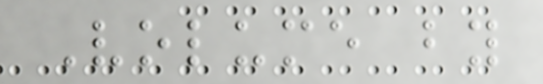Volume by
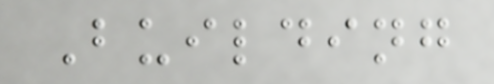Building
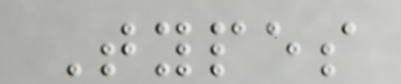Types
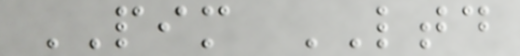PIM LTD
